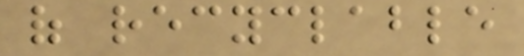of recyclable
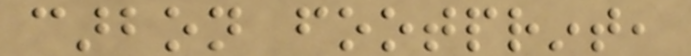carbon footprint,
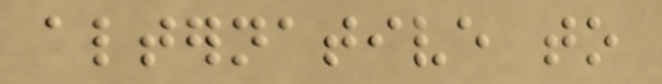alternative to
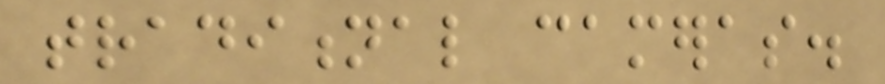traditional cameras.
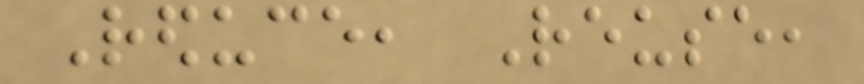Reduce, Reuse,
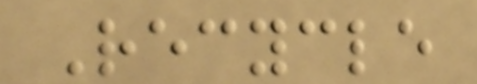Recycle
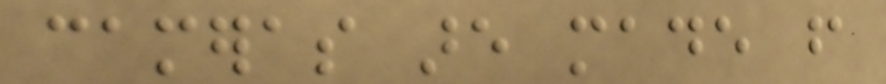cameras are made from
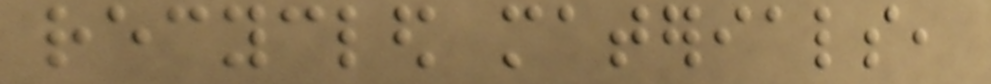recycled materials,
